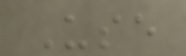Use
